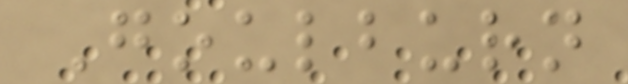Goulburn
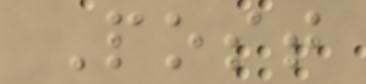Post
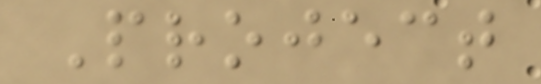Project
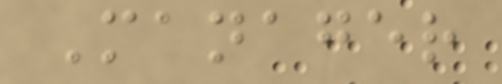Manager
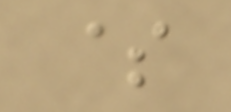$
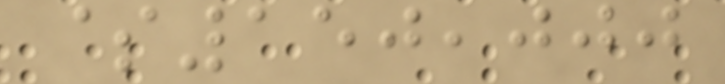$150,000
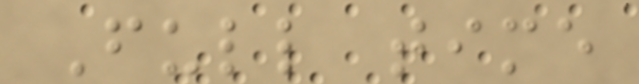Full time
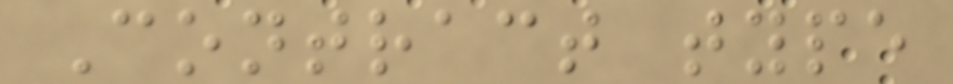Contract type
